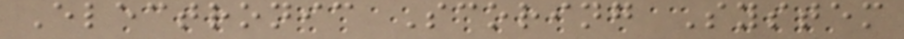Electronic Scoring System
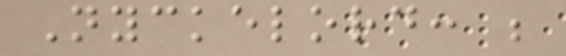Nyckelord: ;
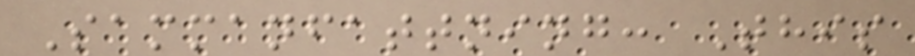Sammanfattning: This
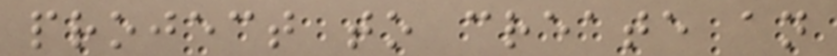project to create an
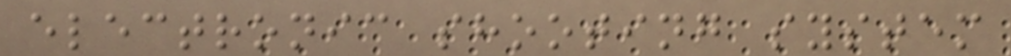electronic shooting system
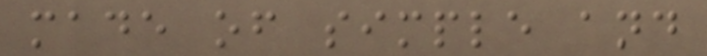made of simple and
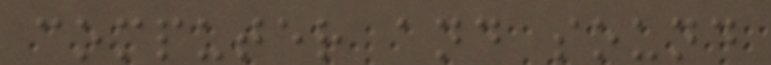computer and sound
